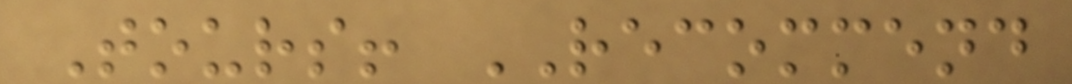Tours! RECOMMEND
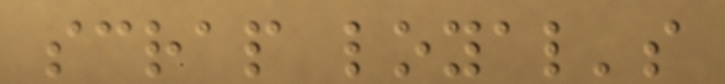scrap loyal's
